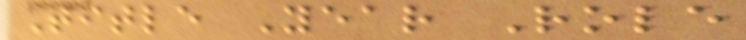Title Year Role
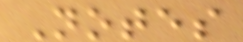Notes
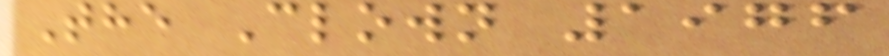The Clown 1976
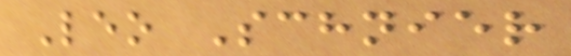Leo Schnier
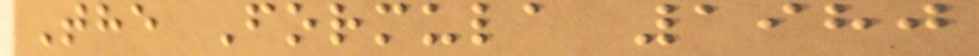The Formula 1980
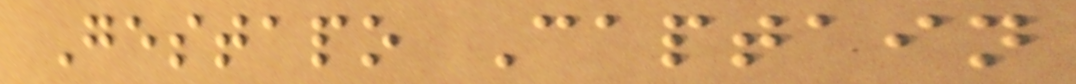Gestapo Captain
